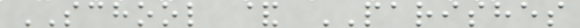SCHOOL & PARISHES
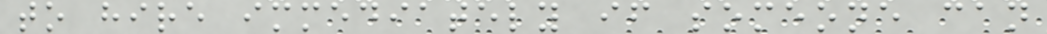to hire immediately if someone can
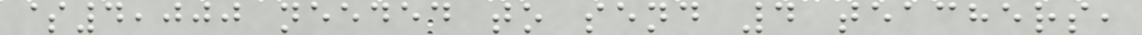$4,000 needed to send 4 teachers,
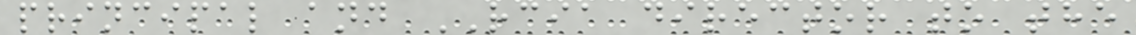principal and RCIA director to the
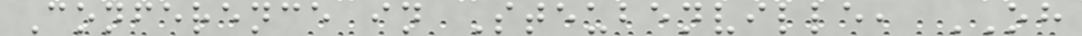Conference in Steubenville, OH
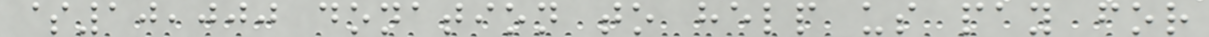$10,000 donation to help us pay for
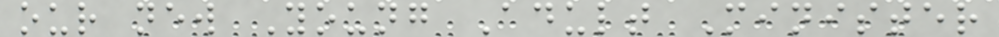our new Young Adult Minister
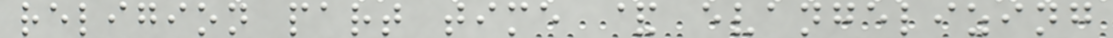religion part time & evangelizing
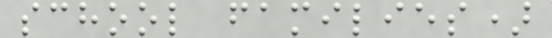school families)
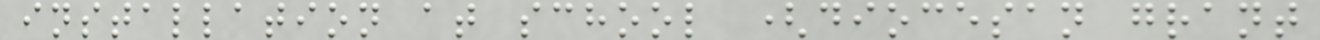installation at school (diocesan grant
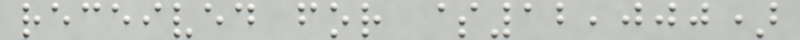received for $12,000)
